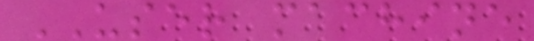USER machine
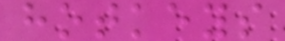hotkeys
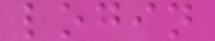login
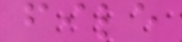file
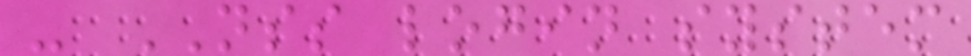- NSS login system
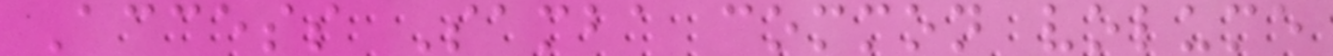Access Samba common volume
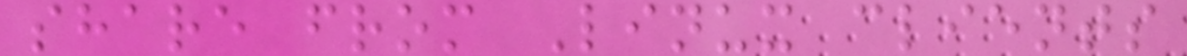share from Linux clients
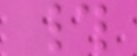#
